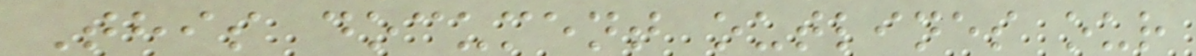This document outlines our
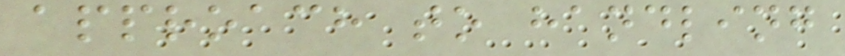approach to handling
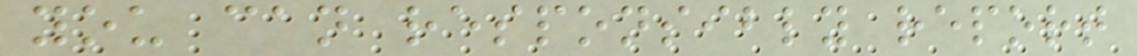you can responsibly report
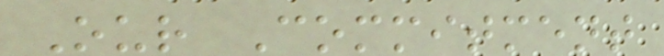Our Commitment
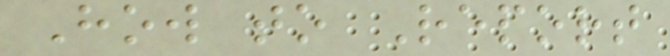How to Report
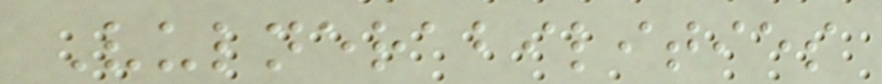Vulnerabilities
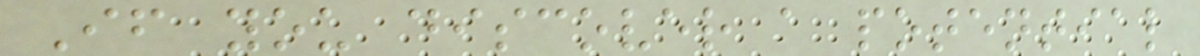If you discover a potential
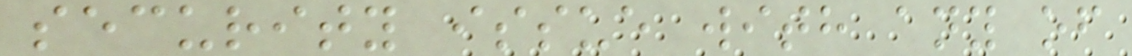security issue with any of
